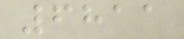6811
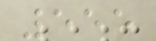555
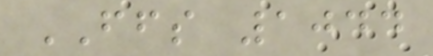FFS 1044
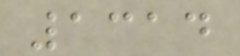1314
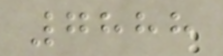7888
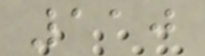110
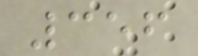356
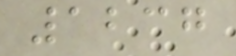1237
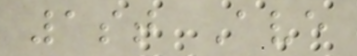1st Ave
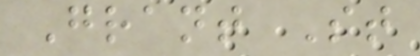Grant St
